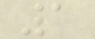1
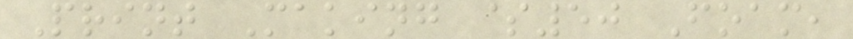Print Making $50 Foam,
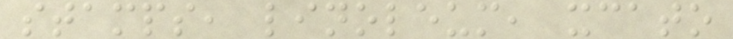stamps, linoleum, xcato
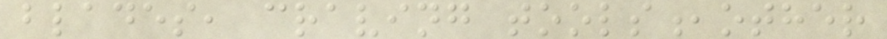blades, craving tools,other
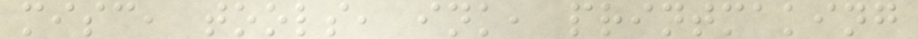misc, tools, ink, printmaking
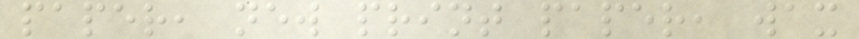paper, new print paper, wax
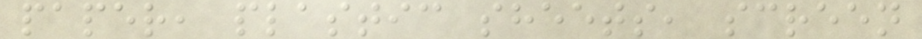paper, plastic sheets, screen
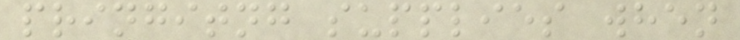pringitng supplies when
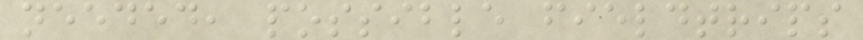needed, possible fieldtrips
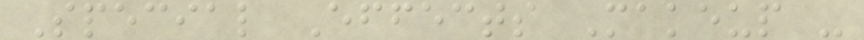Special Effects Makeup -
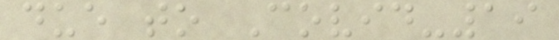due to Covid-19
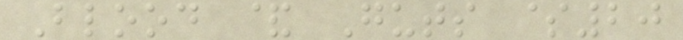Blood & Guts $20
